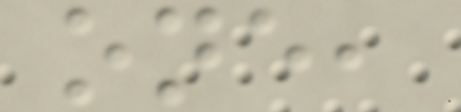one,
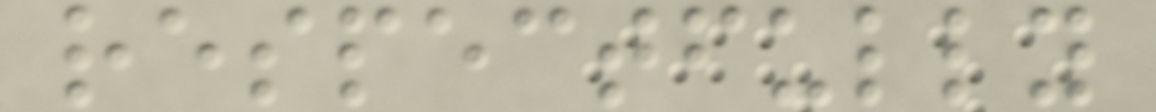respectfully
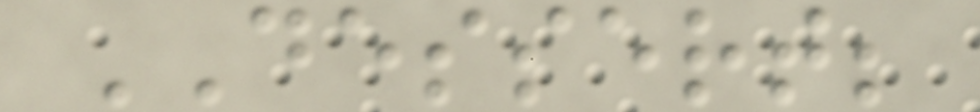DESSERT;
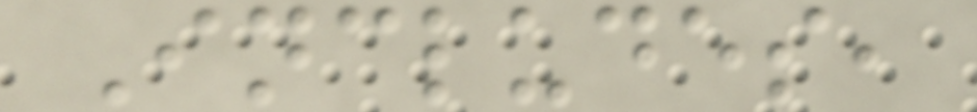Includes,
